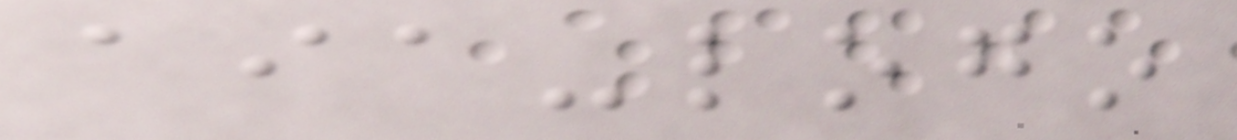aia-logo
